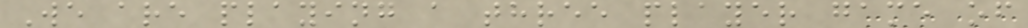We are playing a three player game of
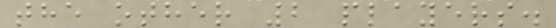the other 2 players.
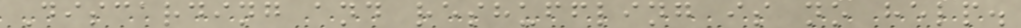Discarding and reshuffling is no help.
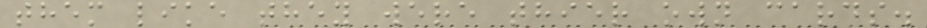them like they were thier own cards.
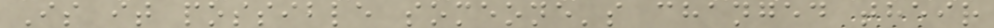Is it possible someone's changed their
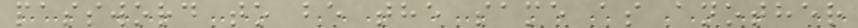password to be the same as another
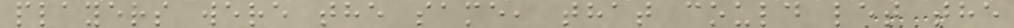players were the same, that could let the
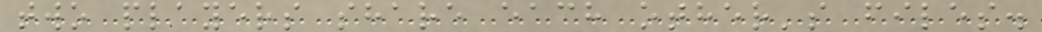two players share each other's files.
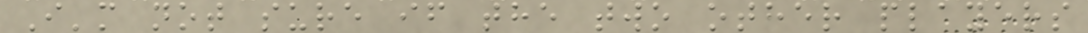I'm not sure if the two other players
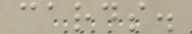cards.
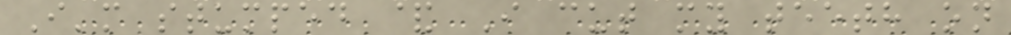I'm stumped & I cut my teeth on
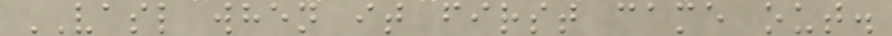VASL when it first came out.
